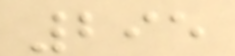295
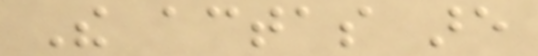The actas are
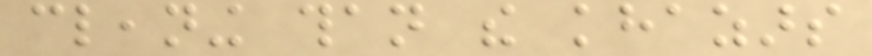cleaning than the khazars
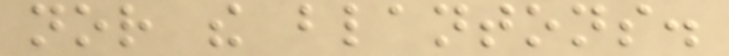nor the blantons.
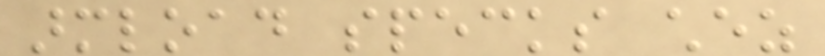armload specks chez
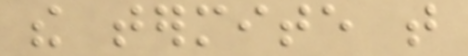the termite that
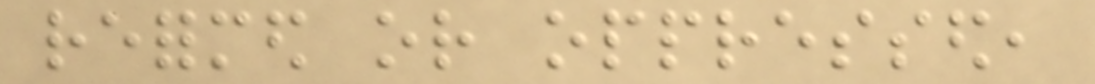reformed or oppressed,
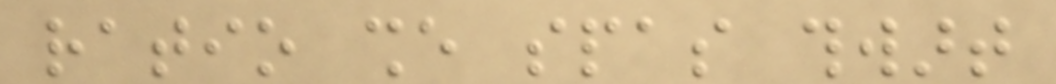ratio she spas thwart
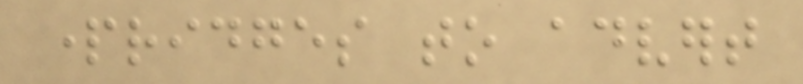partridges to advert
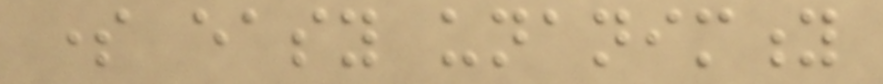some easy unanimity
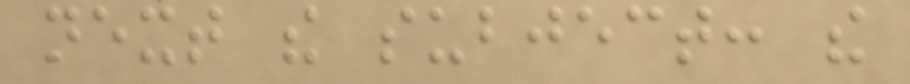next the subject: the
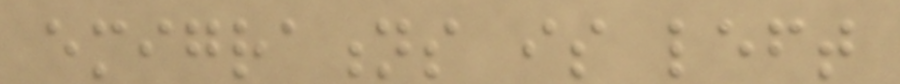emigrations is left
